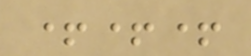+++
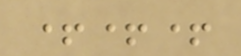+++
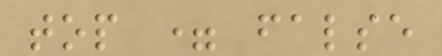top = false
